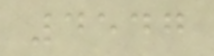4547
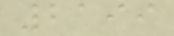2199
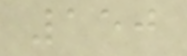150
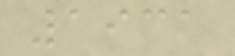1931
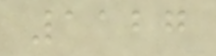1127
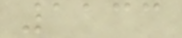1133
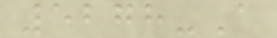5278-A
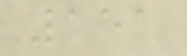151
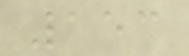153
